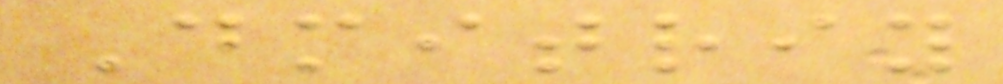Dmitriy
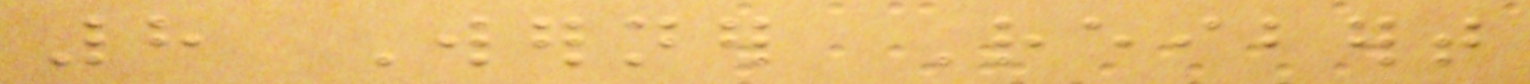8 Werner Reibert
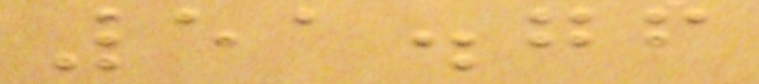51.76
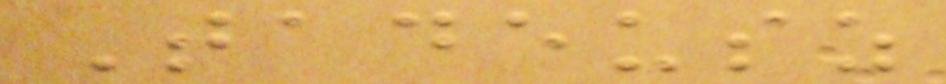Tadeusz
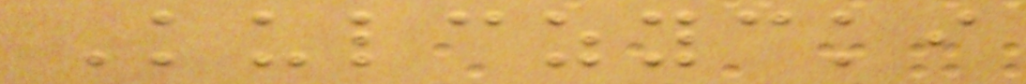Kulczycki
